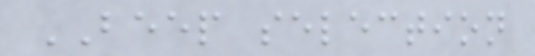BEEP selection
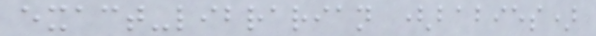exact-librarian (babies)
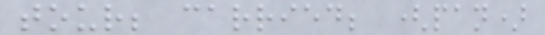tour; carried; (pan)
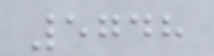5748
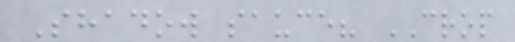Shadow sauce? CROP
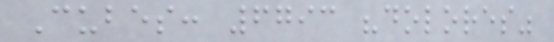Cubes: 6793 "dolores"
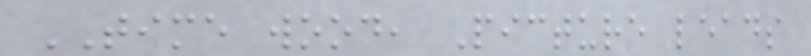TIME wood, Picture leads
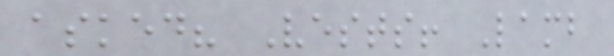asked? Vests! Lamb
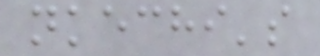nkechi's
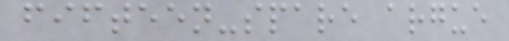fifteen-spare argue
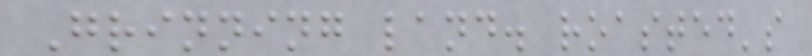Grinning land. roasted's
